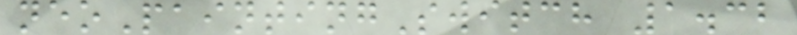neoPaintingSwitch 1.32
